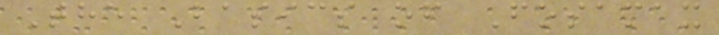The Basics of Fosamax
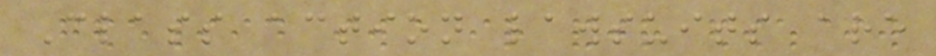Class action lawsuits are
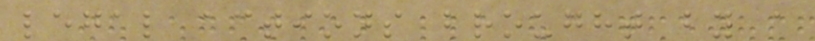legal actions brought by a
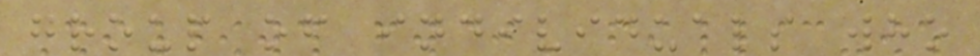group of individuals who
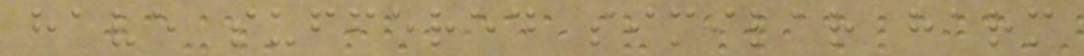have suffered similar harm
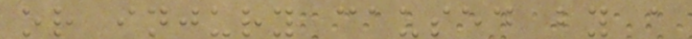or injury caused by a
